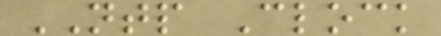NTP Clock
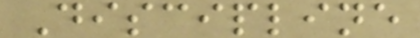Discipline
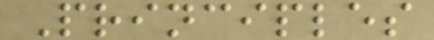Principles
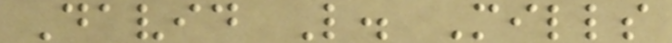David L. Mills
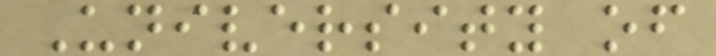University of
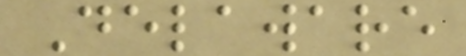Delaware
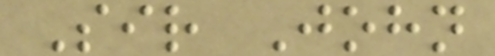Sir John
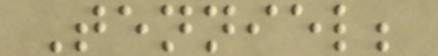Tenniel;
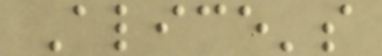Alice's
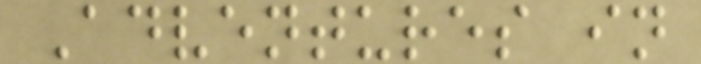Adventures in
